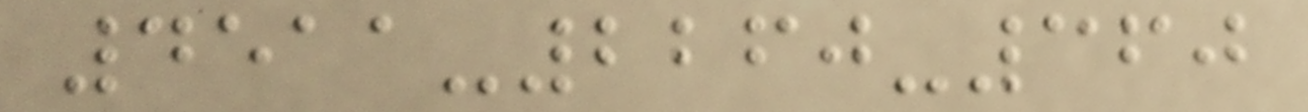4511-2260-360
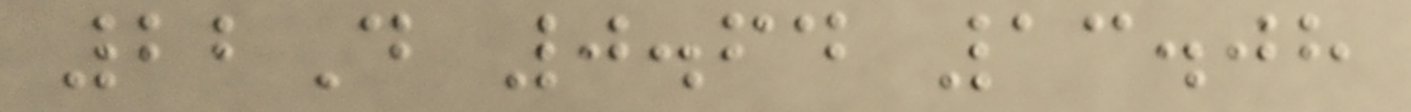22D 0.64 13.08
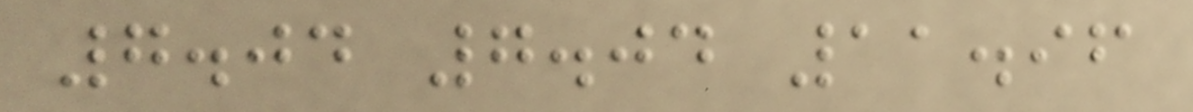7.04 7.04 11.96
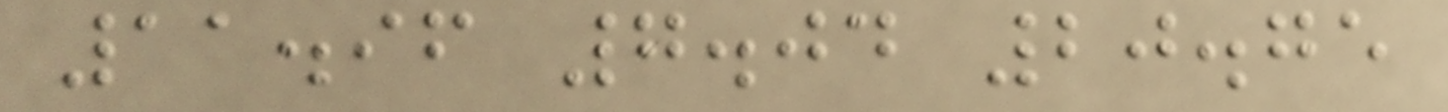11.96 7.04 20.75
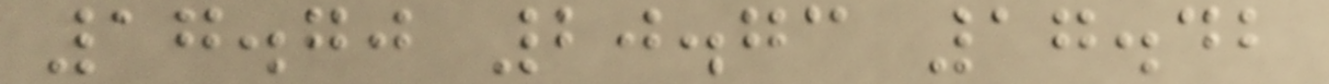17.70 20.73 17.42
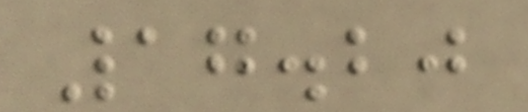17.20
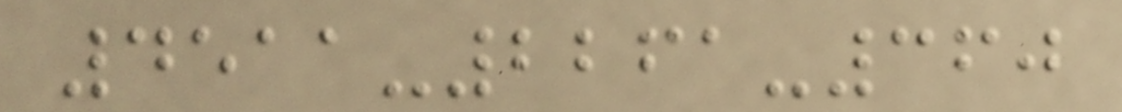4511-2261-360
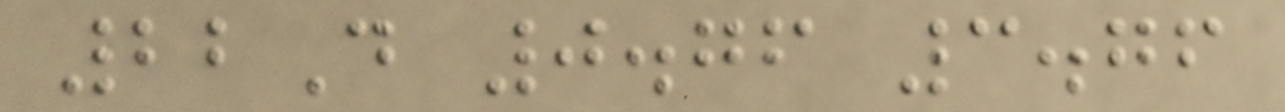22D 0.76 3.76
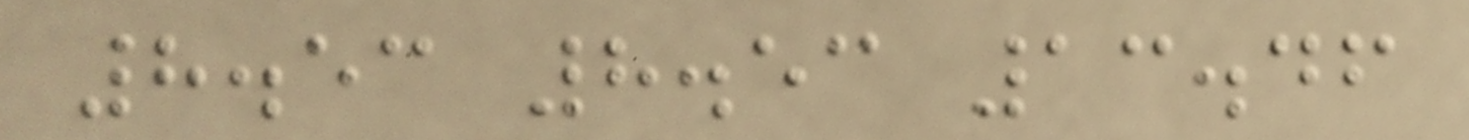8.53 8.53 13.46
